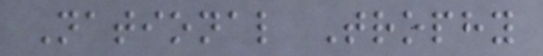National Trophy
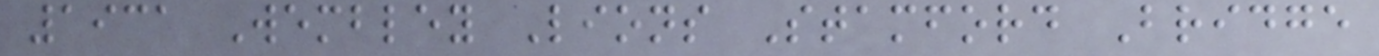1931 Wembley Lions Stamford Bridge
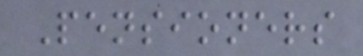Pensioners
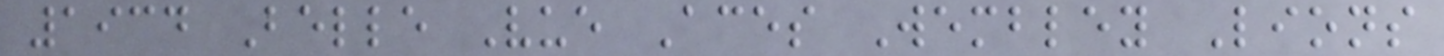1934 Belle Vue Aces Wembley Lions
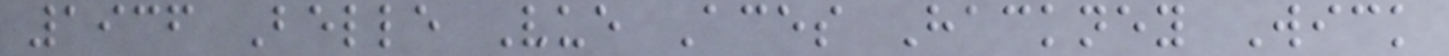1936 Belle Vue Aces Hackney Wick
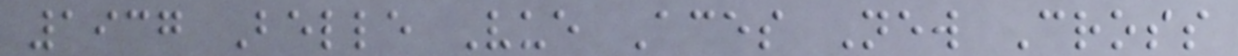1937 Belle Vue Aces New Cross
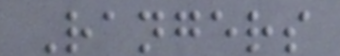Rangers
